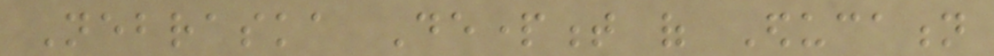Nebraska Department of Education
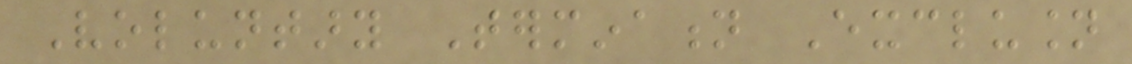Voluntary Termination Exclusion
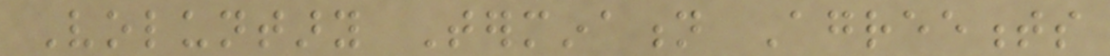Voluntary Termination Agreements
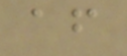after
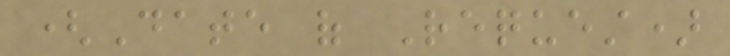(Date of Request)
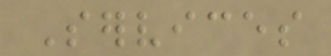Services
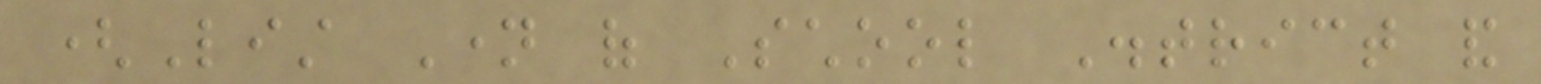(List Name of School District and
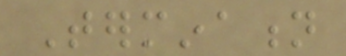Termination
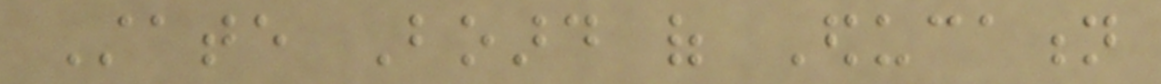State Board of Education
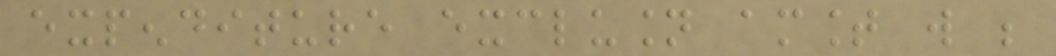expenditure exclusion amount will be
